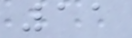11
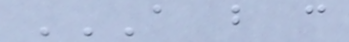A B C
